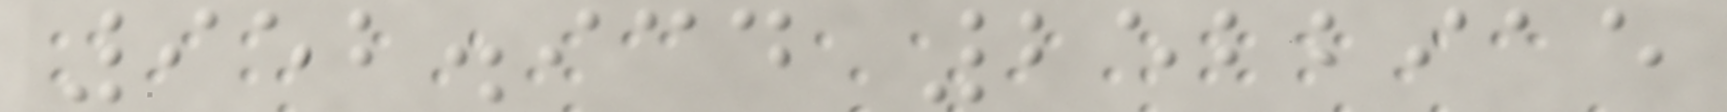952.934 2522915
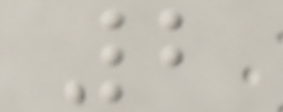2
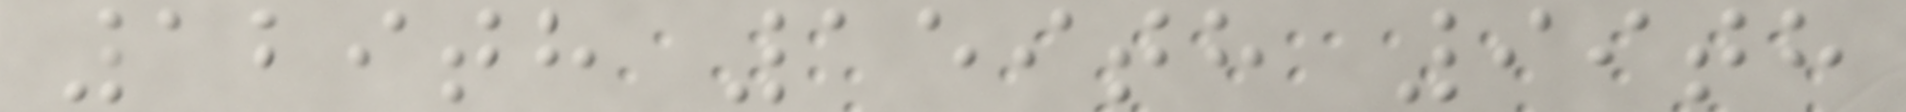129th 159th 99th
